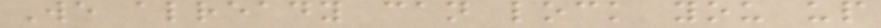We already can lock you up
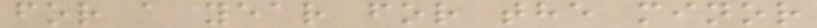for a year for the minor
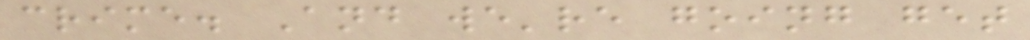crime. And we're going get
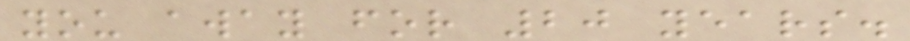you away for 20 years.
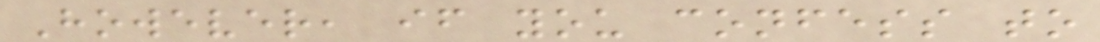However, if you confess to
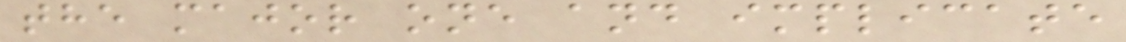the major one and implicate
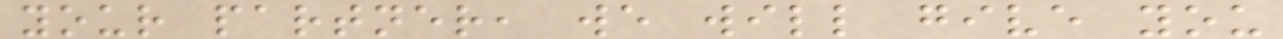your partner, we will give you
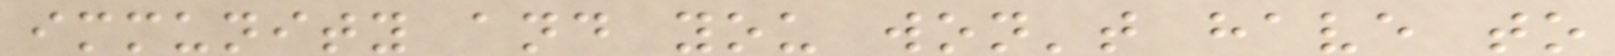immunity and you won't have to
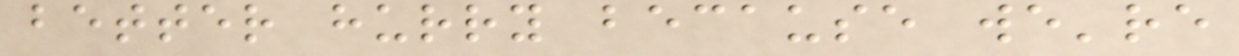better hurry because we're
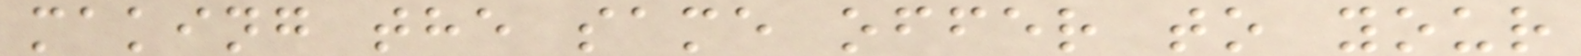making the same offer to your
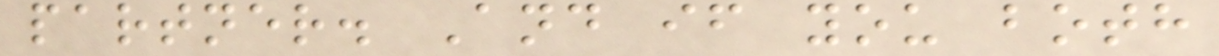partner. And if you both
